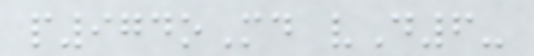p974oMd vD6-
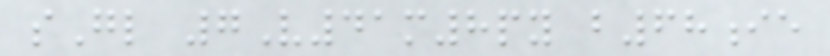sGl 7V41m8py b68ie
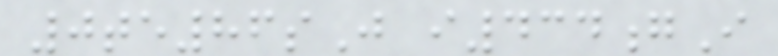0te86sJ i434gI
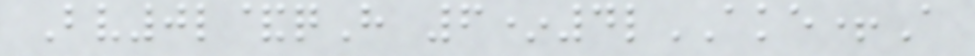Bv0l&qH 6*4lAKE+A
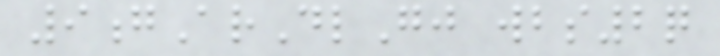9gArDlGj wbs2q
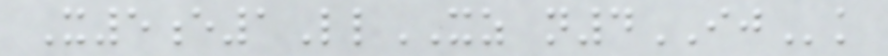X5e1LlXZ n4IJk
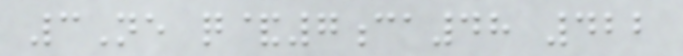3Ne q&7ca48 422
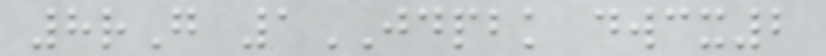8rG 1JDPBK dwcx2
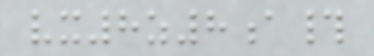vx8z8a#
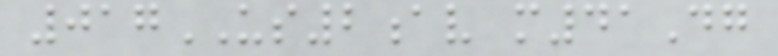017US2av m41Dg
